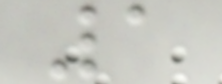1
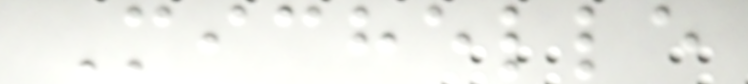Michelle
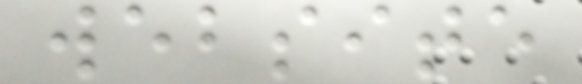website
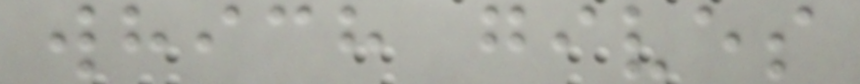which gives
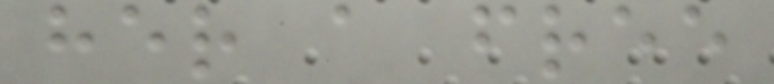her a free
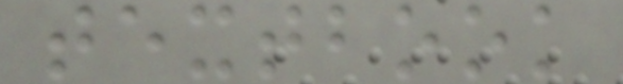textbook
